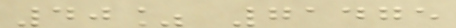40% 71475
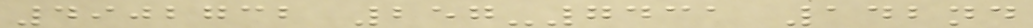4902732 257-7431 142nd
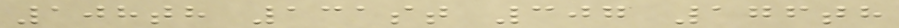108th 131st 307 176th
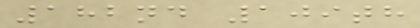182nd 109th
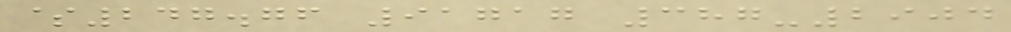$247.76 91717 387-2904
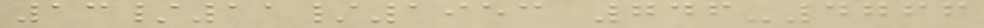13/11/1953 746-4766
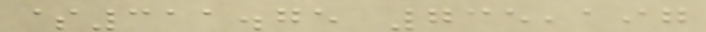$311.75 735,197
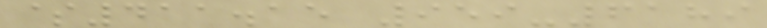$411.15 959-6189
